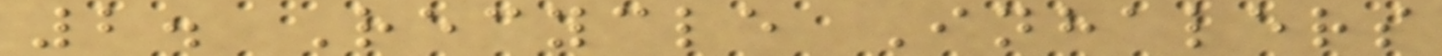2. Recycle Inhalers
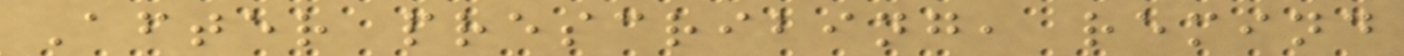After prescribing, remind
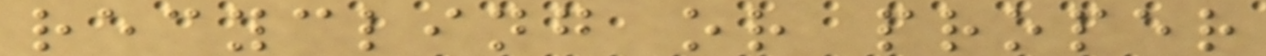recycling or proper
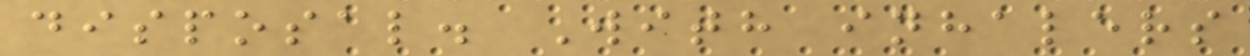disposal. With inhalers
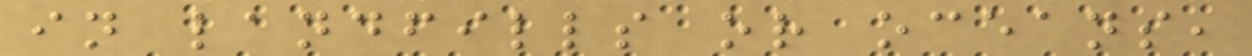in landfills or oceans,
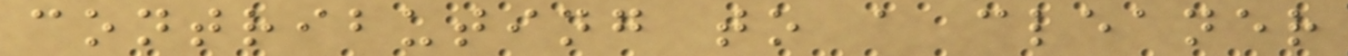contributing to a cleaner
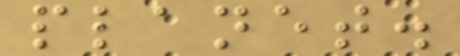planet.
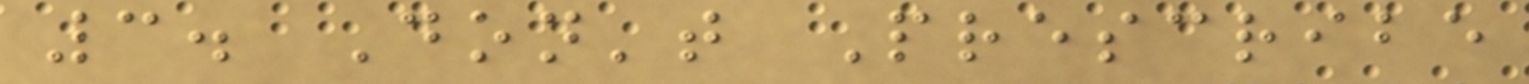3. Don't Prescribe
